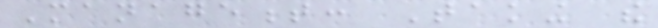Management: Taking the
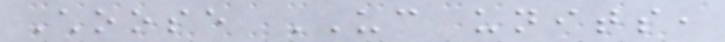Choose UC units,
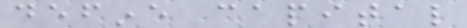define capital
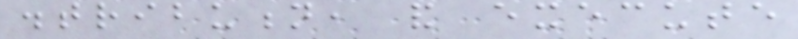distribution, and execute
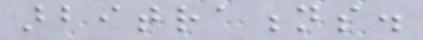arbitrations.
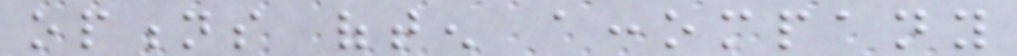options often accompany
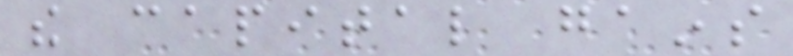the capital gains
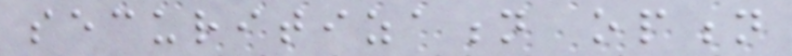securitization option
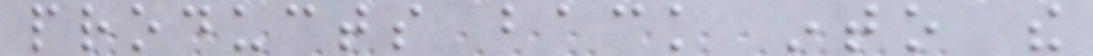products back into the
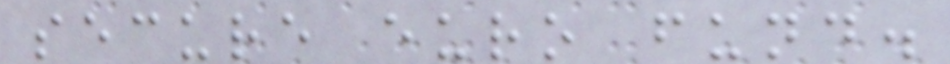secure euro fund.
